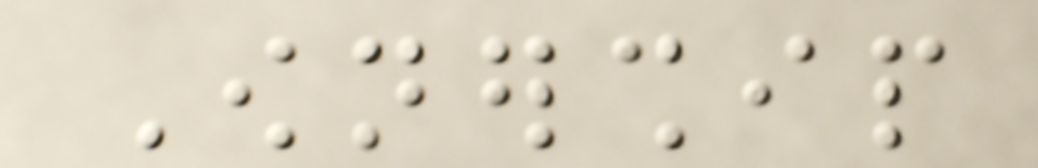Ownership
